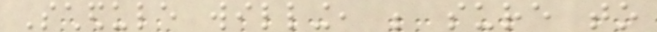Schedule willing, be sure to
